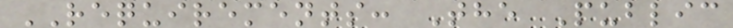REQUIREMENTS: The Public
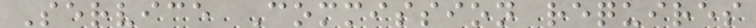Service Commission requires
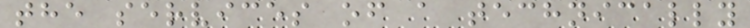the services of a technically
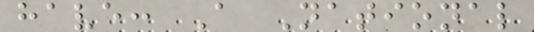have: A National
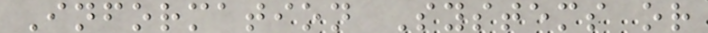Information Systems or
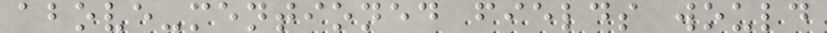above-mentioned fields would
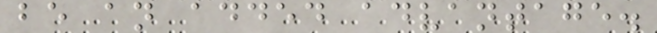be an added advantage.
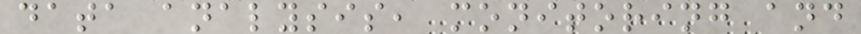data analysis, monitoring and
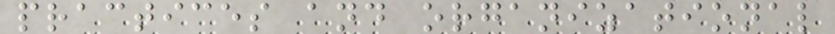practices and organizational
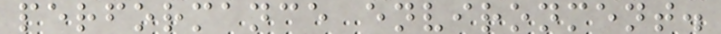performance environment.
